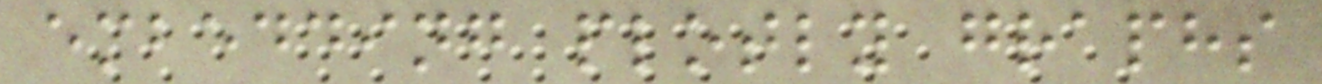embedding plotly graphs
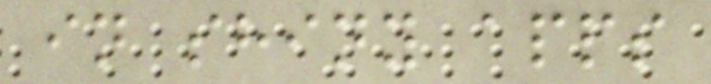in shiny apps
